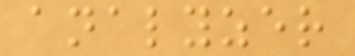analyzer
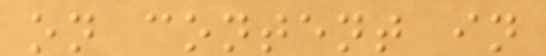on content in
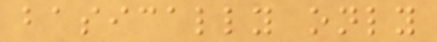basically only
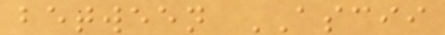between ASCII
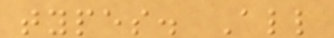types. All
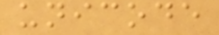unicode
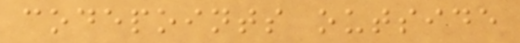codepoints outside
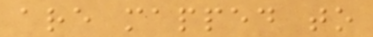are mapped to
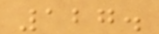127.
